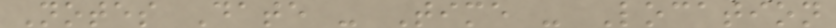Notes Date - Time - Location
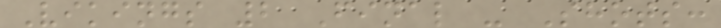Vikings 2 Final - Shots:
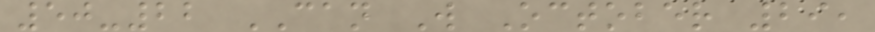50-22 CAN W October 29,
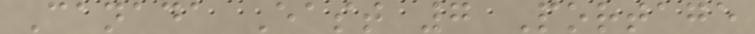Canada East 7 Portage
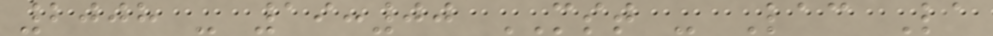2008 - 19:00 MST - Lac La
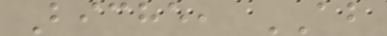Biche, AB
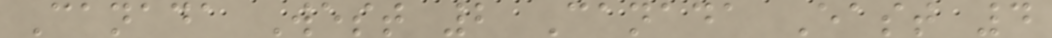Canada West 2 Canada East 4
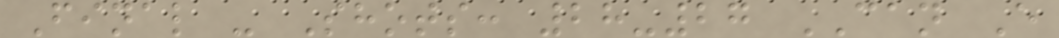Final - Shots: 28-27 CAN E
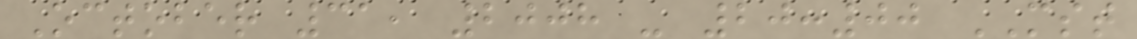October 31, 2008 - 20:00 MST
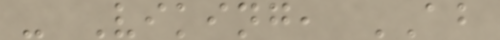- Viking, AB
